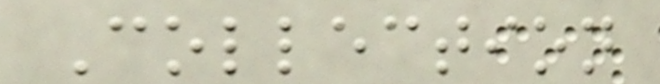Collection
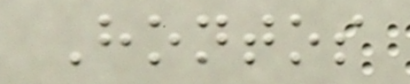Hontos
